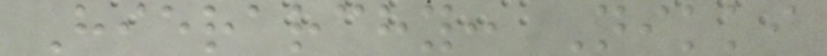Hierarchy: Nikki
